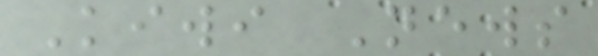Kiwi News
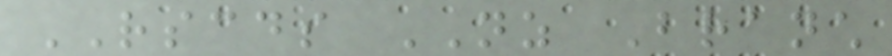RSCDS NZ Branch
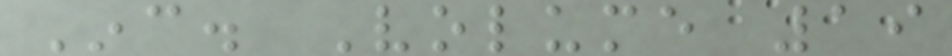Inc. Volume 19
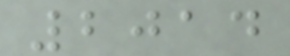2014
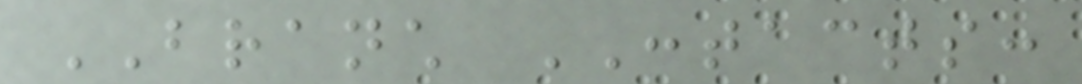BRANCH CONTACTS:
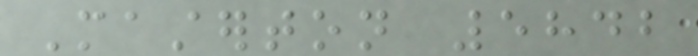Masterton 5842
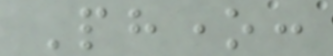Phone:
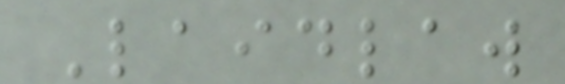Laidlaw
